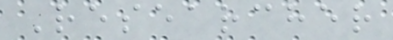Researcher
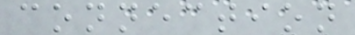connection
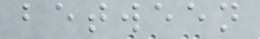between
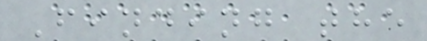Finding the
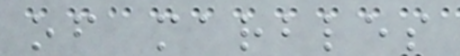of marbles
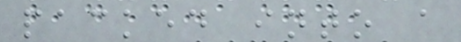packed into a
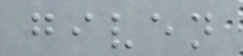given
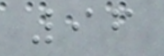96
